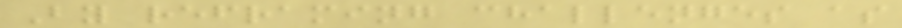By reframing challenges as
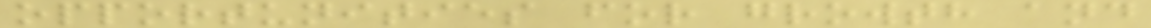opportunities for growth and
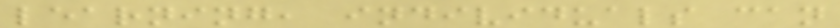learning, individuals can
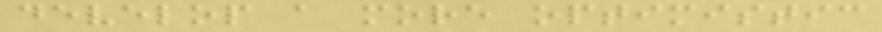develop a more optimistic
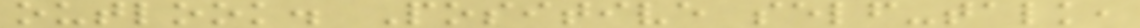outlook. Positive self-talk,
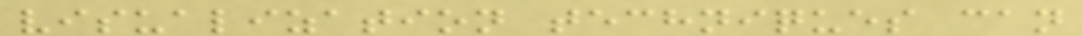visualization techniques can
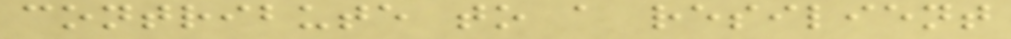contribute to a resilient
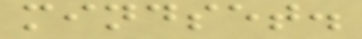mindset.
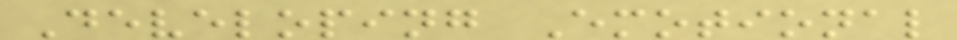Developing Emotional
